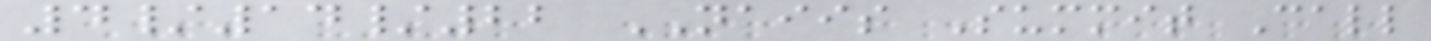4/14/22 NAIIS Summit Call
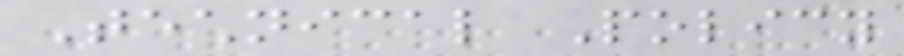Technical Policy
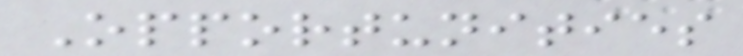Opportunities
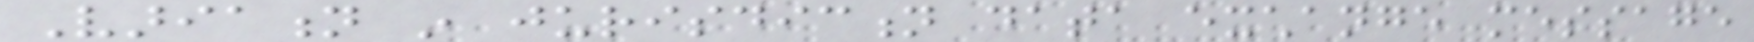Variation in jurisdiction data exchange message
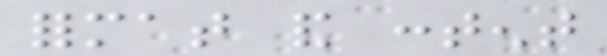format and content
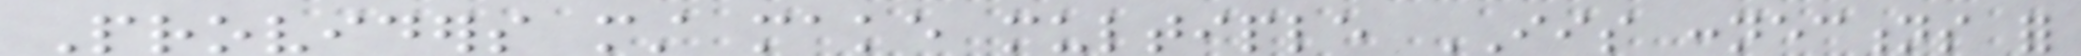Providers must make multiple IIS connections for
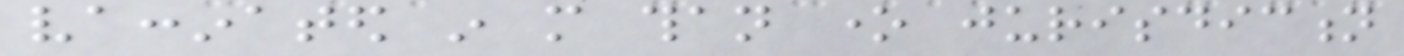vaccinated in more than one jurisdiction
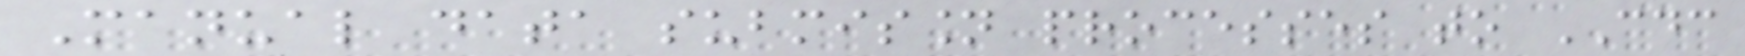Manual data submission processes to CDC
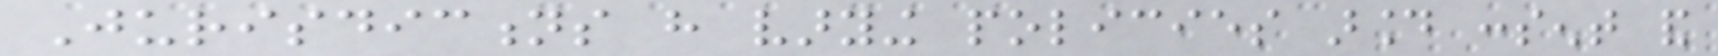Jurisdictions have varying policies around consent and
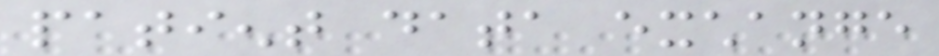patient data exchange
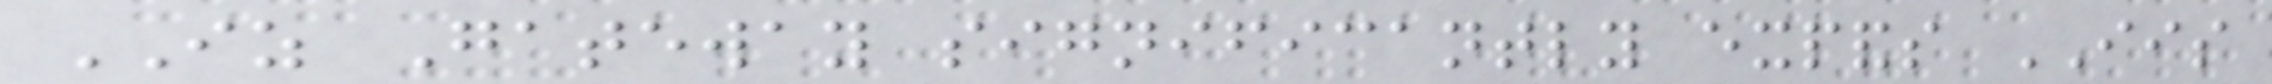IZ Gateway significantly expands IIS
